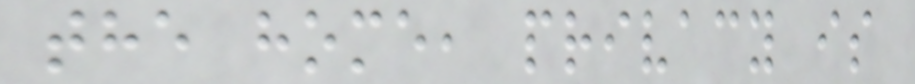the home, privacy is
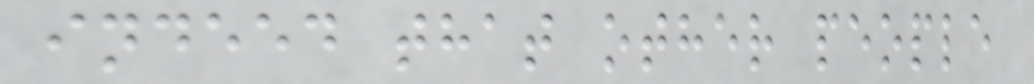indeed that other people
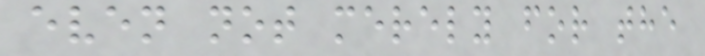even not merely for the
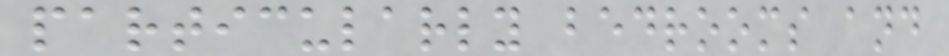particularly bedrooms and
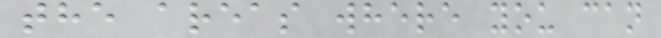the areas where you can
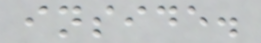inside.
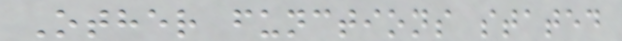Other functions stated
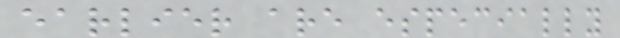earlier are especially
